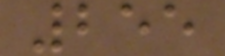255
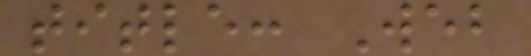title: Web
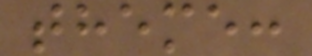theme:
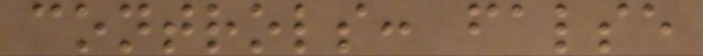controls: false
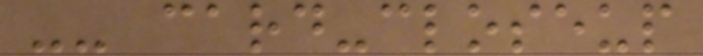-- card-closeup
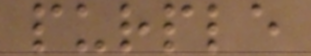purple
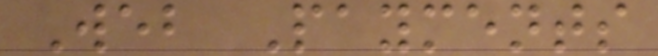Web Payments
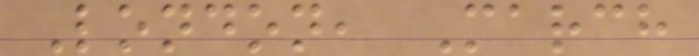London, March
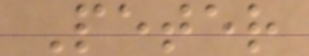Peter
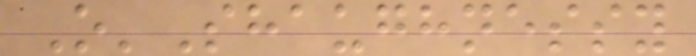O'Shaughnessy
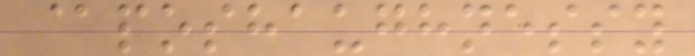@poshaughnessy
